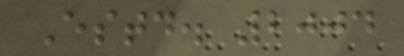Estd. 2004
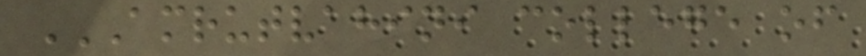AMRUTVAHINI COLLEGE OF
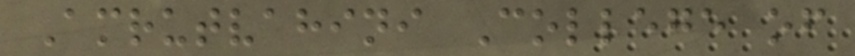Amrutvahini College of
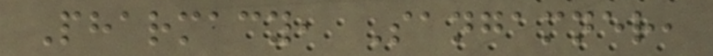Pharmacy, Sangamner,
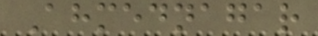Ahmednagar
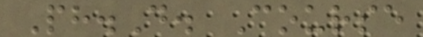Ph.D. Course
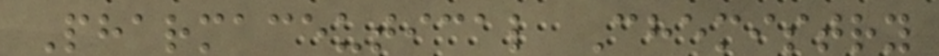Pharmaceutical Chemistry
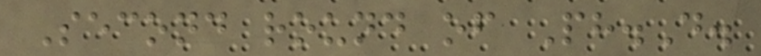Second round of Ph.D.
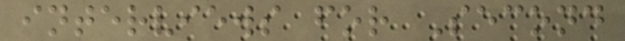interviews for Second
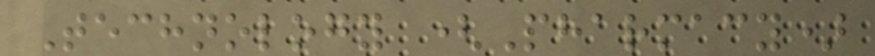Technology (Pharmacy)
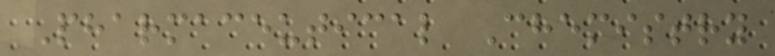Pharmaceutical Chemistry
